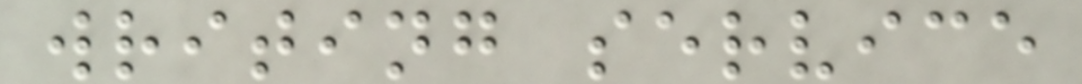writing service
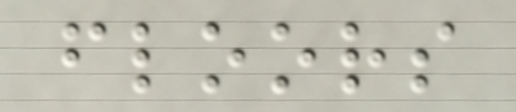floors
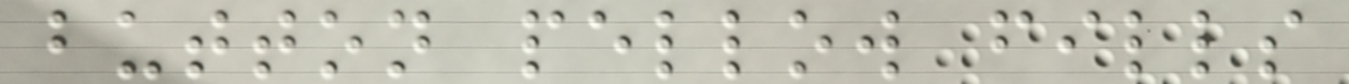button pellow fills
